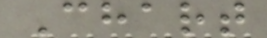Chart
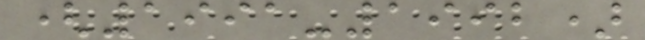(1991-1992)
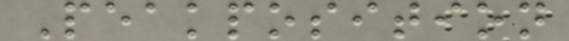Peakposition
